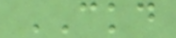CKD
